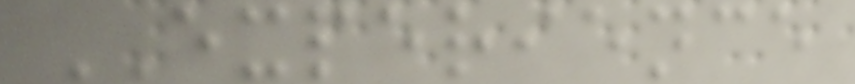EXPERIENCE
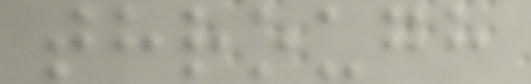through
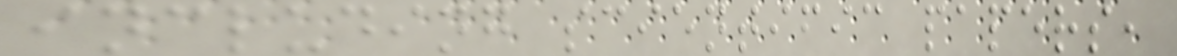including scientific papers,
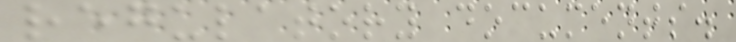regulatory documents.
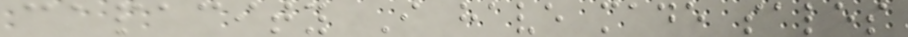capacity I have made sales
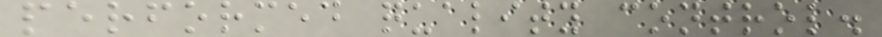performed quality control.
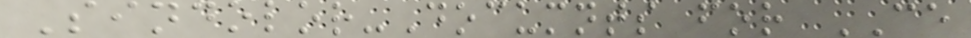Sindolor-Documnts for CE
